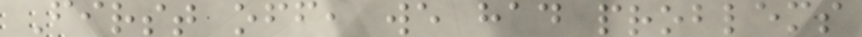First off, we had problems
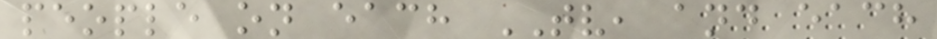people on each TV, and each
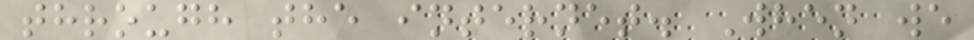through the internet. When we
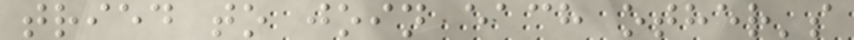tried to join each other's
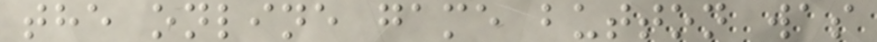the online game button was
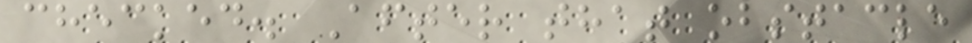checked. After that obstacle
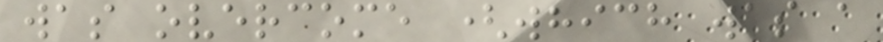was overcome (which was a
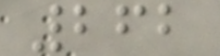262
